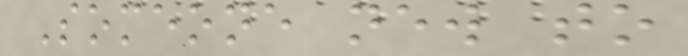Someone new to
